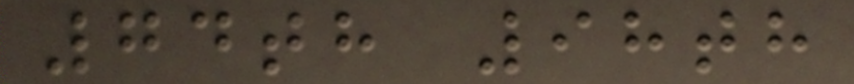74th 98th
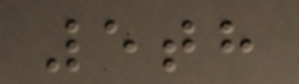5th
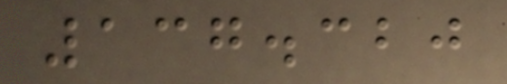137.320
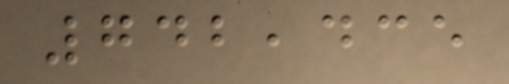742,435
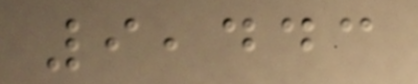9,443
